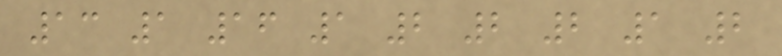13 1 16 1 2 2 2 1 2
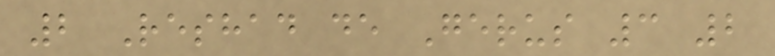2 Reshad de Gerus 3 2
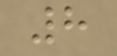8
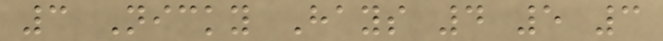3 Nicky Hays 4 5 3
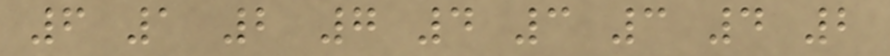6 1 2 7 4 3 3 4 2
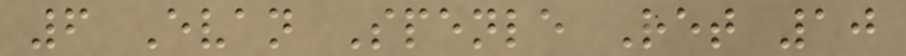6 Evan Spenle Ret 10
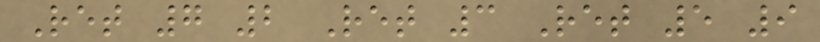Ret 7 2 Ret 3 Ret 5 9
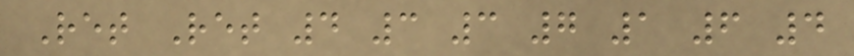Ret Ret 4 3 3 7 1 6 4
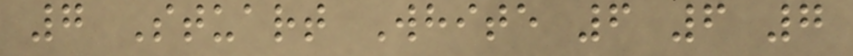7 Stuart White 6 6 7
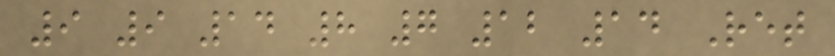9 9 14 8 7 12 14 Ret
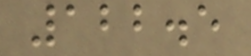122.5
